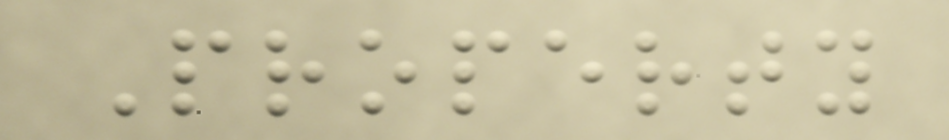Property
